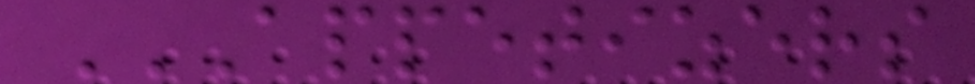APPETIZERS
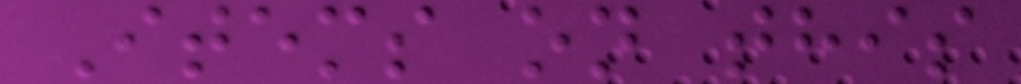Items on this
